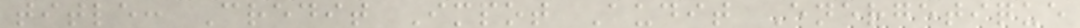title: Credit Impot Audit Energetique
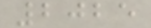2025
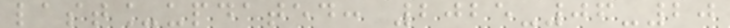last_updated: 2025-06-20
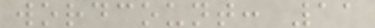wordcount: 11
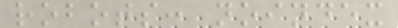robots: noindex
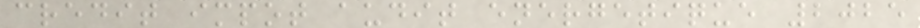credit impot audit energetique 2025
